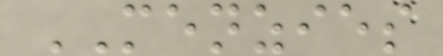MENZIES
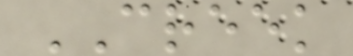CREEK
